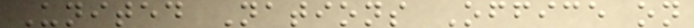United Nations Office on
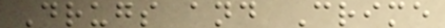Drugs and Crime
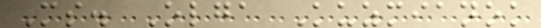Ms. Olga Kuzmianok
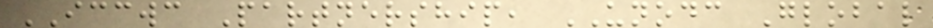ICCWC Partnership, UNODC Global
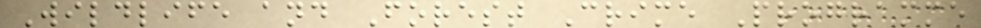Wildlife and Forest Crime Programme
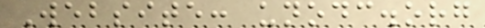Website: unodc.org
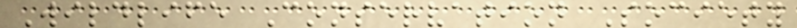Wildlife Conservation Society
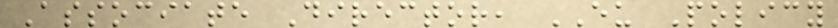Associate Director, EU Policy
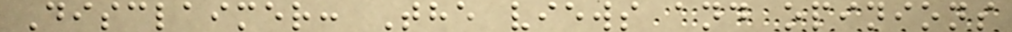Disclaimer: The views and opinions
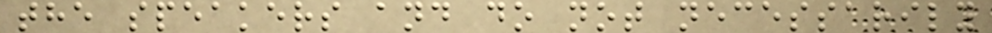the speakers and do not necessarily
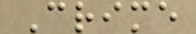Crime
